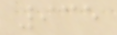935
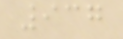937
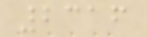2316
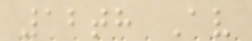12th Av
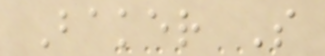Baker S
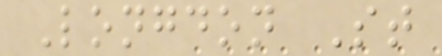Longdon St
